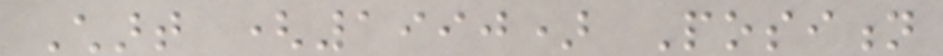Chart (1990) Position
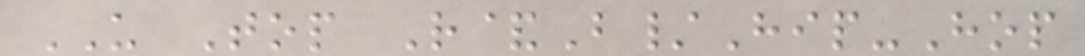US Top R&B/Hip-Hop
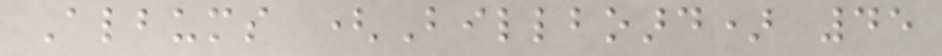Albums (Billboard) 45
